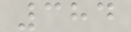384
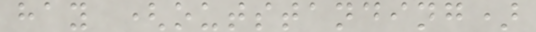hay (outstanding)
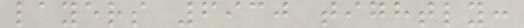layers 6930 tightly:
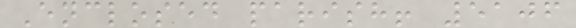Enclosed parish! 5106
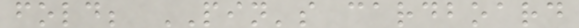fold; PIN's cardboard
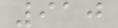910
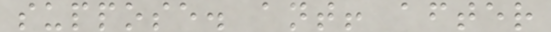suppose. ant! after
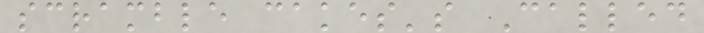scramble cakes's Called
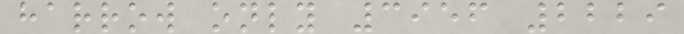harrow only 3956 2229
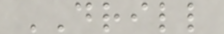DRILL
